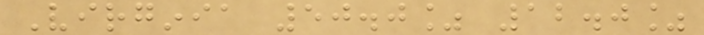Virginia 50.0% 12.0%
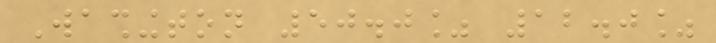Washington 50.0% 12.0%
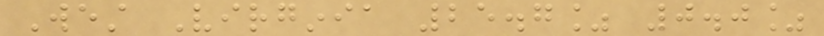West Virginia 25.7% 0.0%
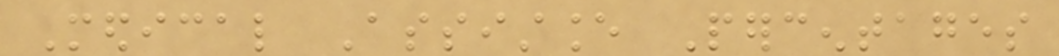Medical Assistance Percentages
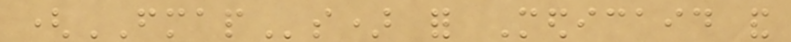(FMAPs) for Medicaid and
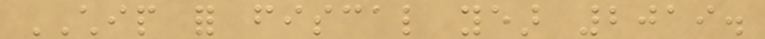CHIP for fiscal year 2019.
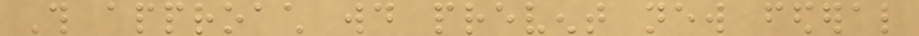This approach would prevent new federal
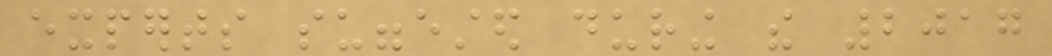experts suggested during the 2017
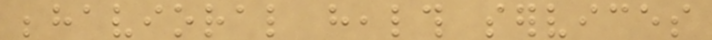behavioral health services
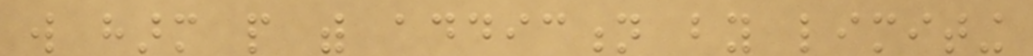will harm people with addiction by limiting
